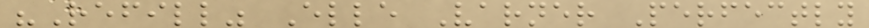"Refill" Elle Varner Perfectly
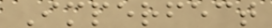Imperfect
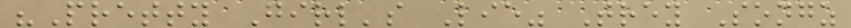"Pretty Girl's Lie" Trey Songz
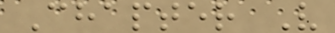Chapter V
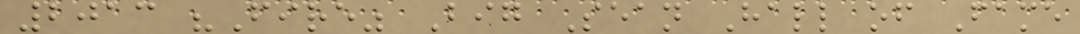2013 "Fire" Big Sean Hall of Fame
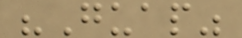"Guap"
